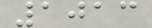1013
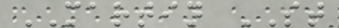MARTIN ST
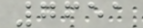7651
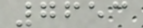7653
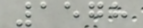1578
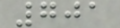701
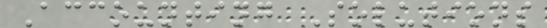Accounting Solutions
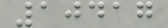10417
